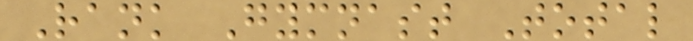Rank Gymnast Total
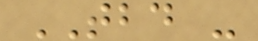TBD -
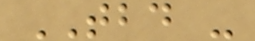TBD -
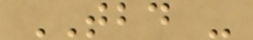TBD -
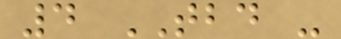4 TBD -
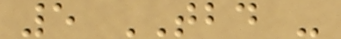5 TBD -
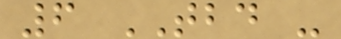6 TBD -
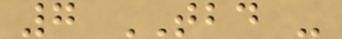7 TBD -
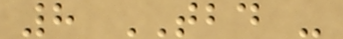8 TBD -
